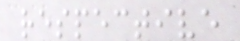respective
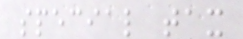special tax
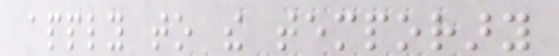apply to the temporary
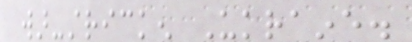war-stricken Ukraine.
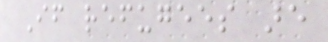If refugees are
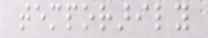temporarily
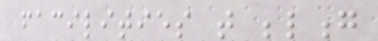facilities that belong
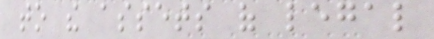to the assets of legal
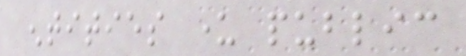entities under public
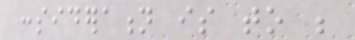consideration is to be
